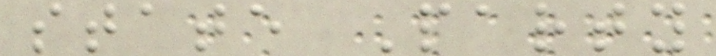state Party
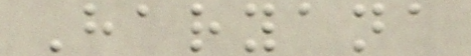Haryana
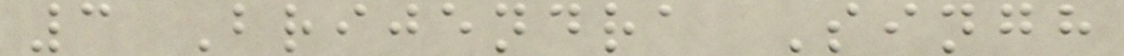3 Brijendra Singh
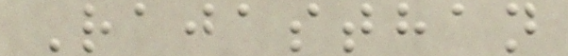Rajasthan
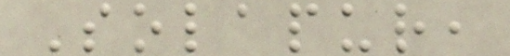Solapur,
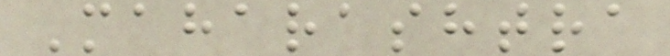Maharashtra
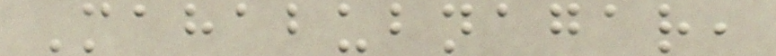Mahabubnagar,
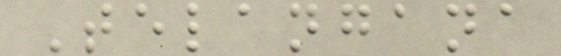Telangana
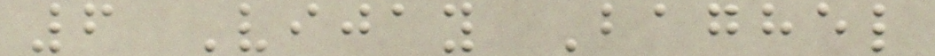6 Vijay Baghel
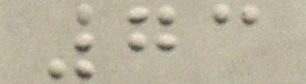73
